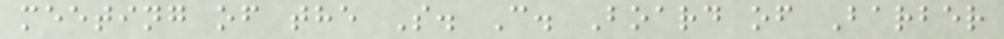meeting of the S. C. Board of Barber
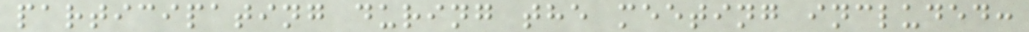participating during the meeting included:
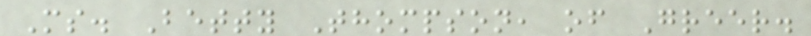Ms. Betty Thompson, of Greer.
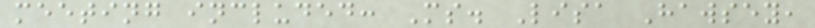meeting included: Ms. Lisa Hawsey,
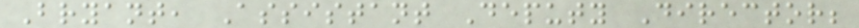Bryant, Assistant Deputy Director;
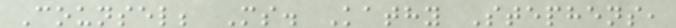Counsel; Ms. Kathy Stephens,
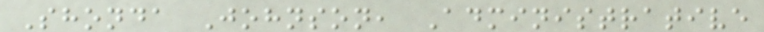Shonda Johnson, Administrative
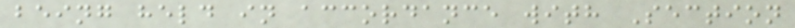being held in accordance with Section
